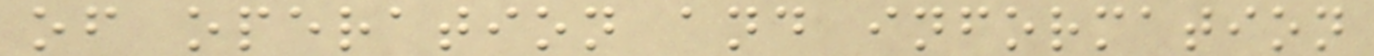of operation and information
